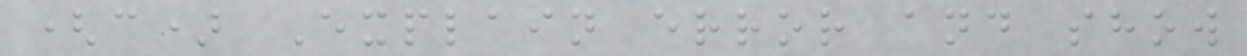(c) Explain error and show
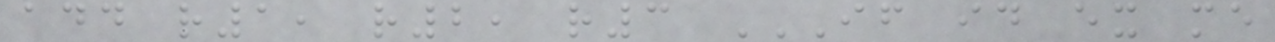add r1, r2, r3 IF ID EX ME
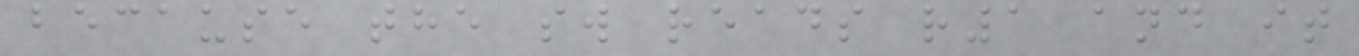because the sw reads r1 and it
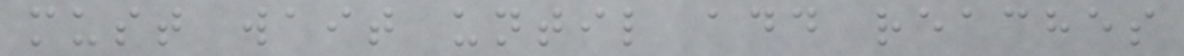must wait until add reaches
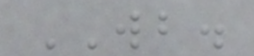WB.
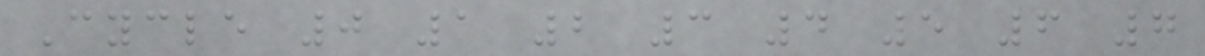Cycle 0 1 2 3 4 5 6 7
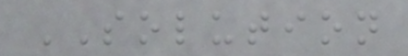SOLUTION
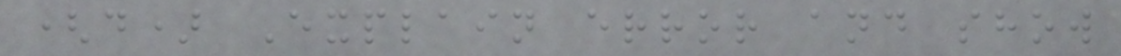(d) Explain error and show
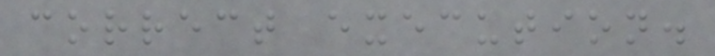correct execution.
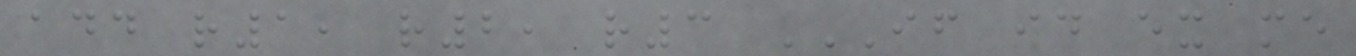add r1, r2, r3 IF ID EX ME
